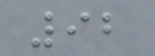92
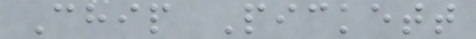Chip Pickett
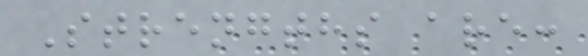Strengths are:
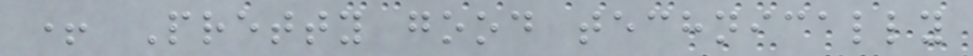+ Pretty good technically
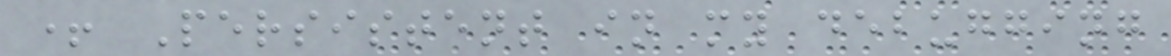+ Persistent in my debugging
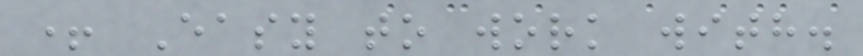+ Easy to work with.
